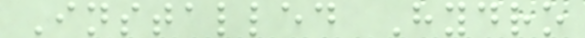Installed Hydro
